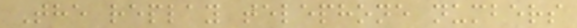The replay telephone numbers
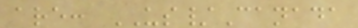are: US/Canada
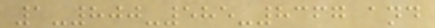1-800-585-8367 and
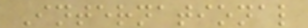International
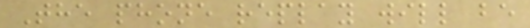The phone replay will be
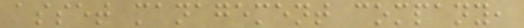asset management company,
